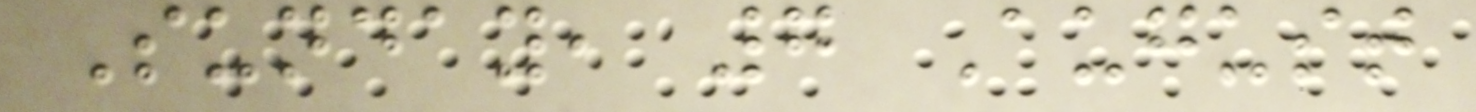Sunday, 7 August
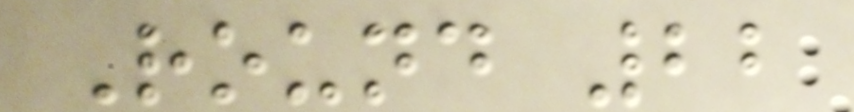Round 22
